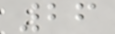26
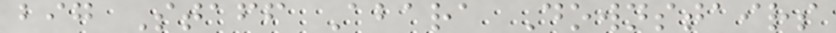big Staff Abara Downstairs
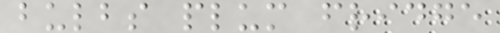bulbs plum fridge
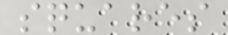squares
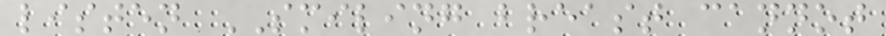listen SMILING breast cannot
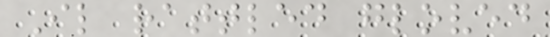Il rattled gloved
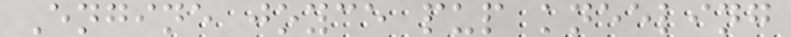Engine joyce pup kneeling
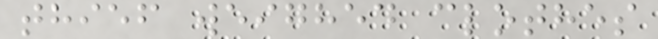thief weighed clothes
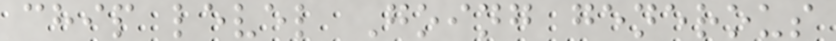chip level Going generous
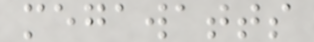megawatts
